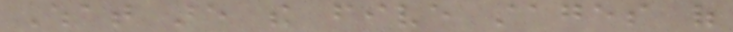What are the five stages of
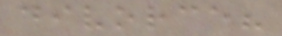divorce?
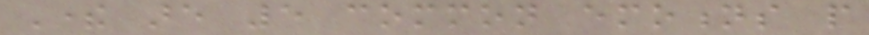There are 5 common emotions people
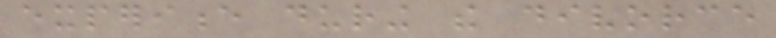experience during the divorce
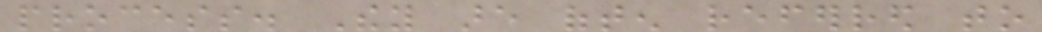process. They are often referred to
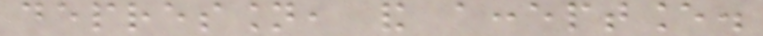depression, and acceptance.
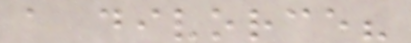a divorce?
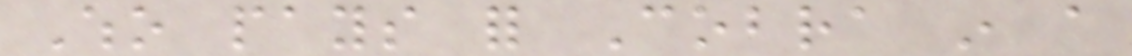Who pays for Cobra in a
